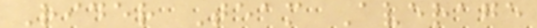Rider Team Average
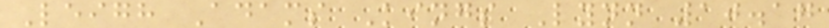Leigh Adams Kings Lynn 10.17
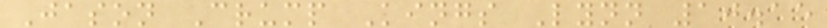Jason Crump Kings Lynn 10.15
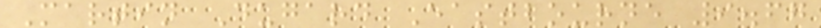Martin Dugard Eastbourne 9.67
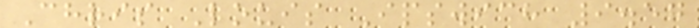Chris Louis Ipswich 9.57
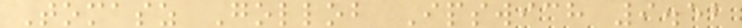Tomasz Gollob Ipswich 9.52
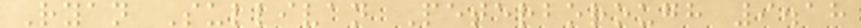Ryan Sullivan Peterborough 9.18
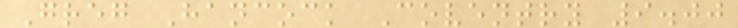Greg Hancock Coventry 9.00
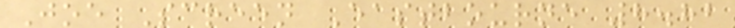Joe Screen Eastbourne 8.82
